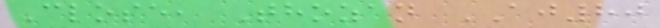Close, Thozan AJ80
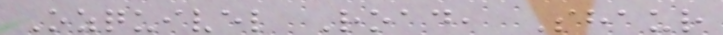Ozquivel Road, Shaur
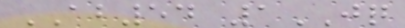AB54 1JQ
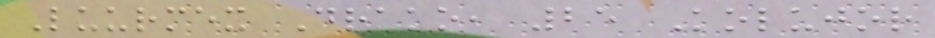Luurmex Drako, 25 Kolujor
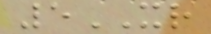5XR
